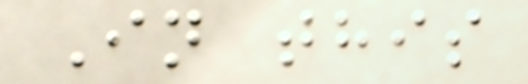In this
